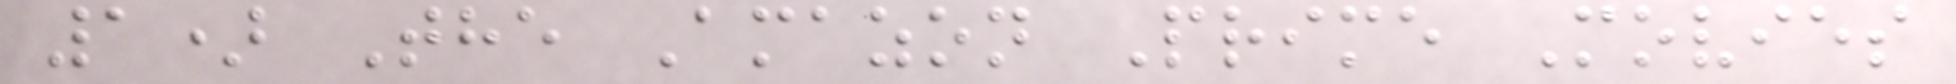1) The Amazon Prime Movies
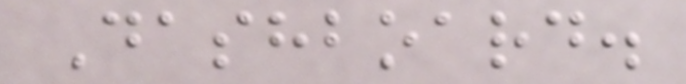Dashboard.
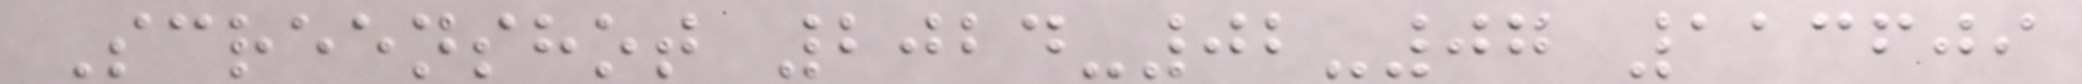Screenshot 2024-02-07 113609
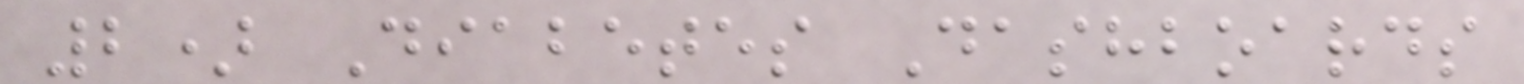2) Diabetes Dashboards
